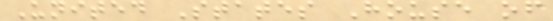United States House of
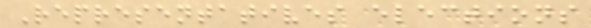Representatives elections
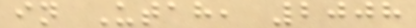in Utah, 2008
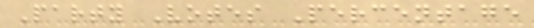Party Votes Percentage
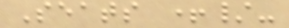Seats +/-
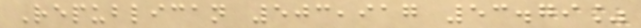Republican 503,917 53.79%
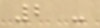2 -
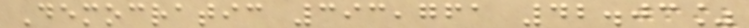Democratic 393,761 42.03%
